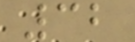32
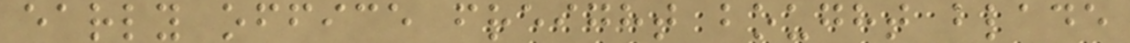early office freight bought blade
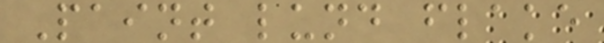Paint lund flake
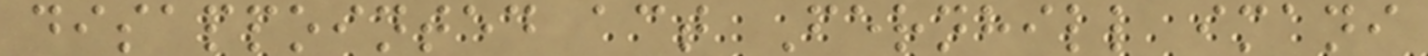disappointed act Fernhill imani
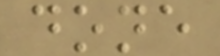done
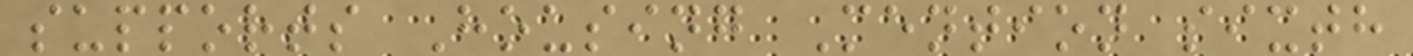supports Housing Mention sixth
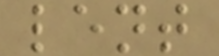lent
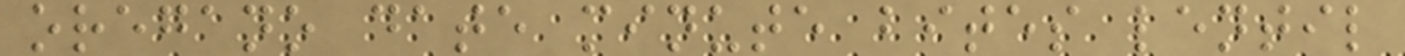oregano date minute bites lentil
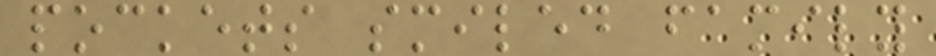pockets smiled family
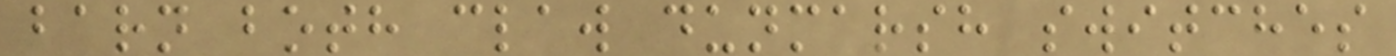barn both claw dunmarsh switches
